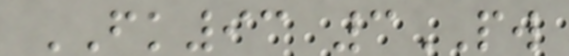FK93 3PW
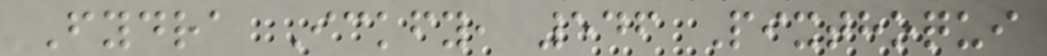Fydra Ickfy, 546 Pixthoqui
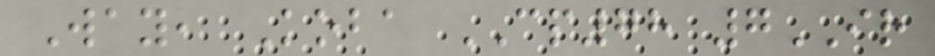Way, Koba CP78 7IR
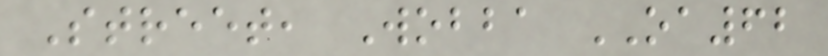Street, Wobba OA62
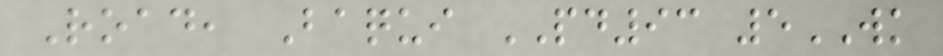Road, Baqui PD93 5WK
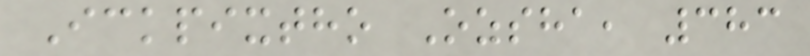Ickpixtho Ozsha, 383
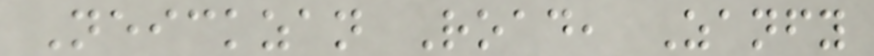Neickzan Road, Zanfy
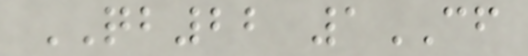QB22 1CF
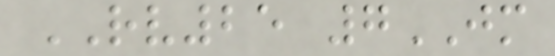RV25 7JM
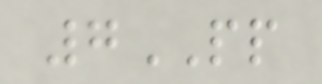7PP
